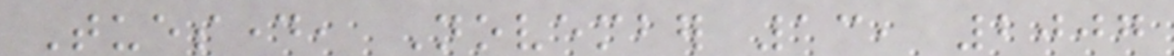Tuesday, November 13, 2007
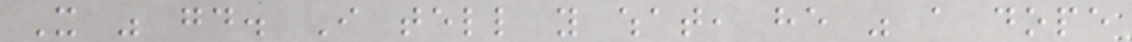It was good. I tell you what, he was a dope
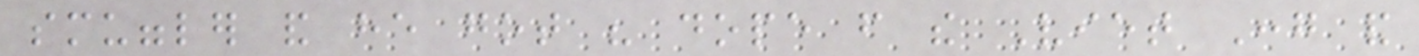smuggler and he got his dope from the Viet Cong and
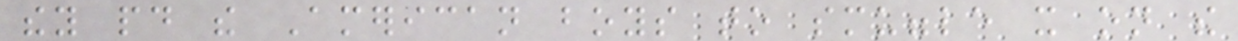they paid the American boys to smuggle it on the
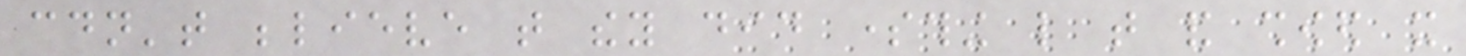couldn't believe that they did something like that and showed it
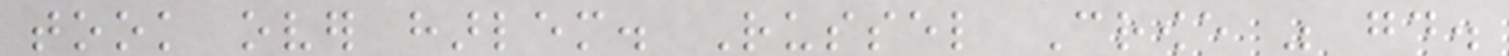took over harlem. Russel Crowe was good.
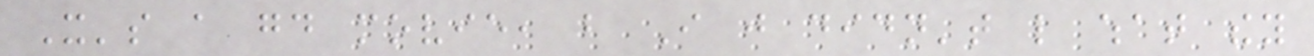It's a good movie, but I just didn't like what they
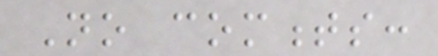No comments:
